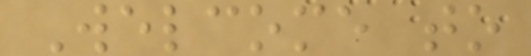Welcome to
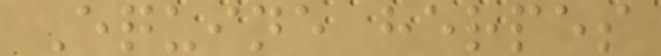Equine herpes
